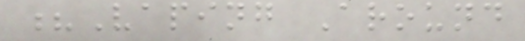?Vaping Around
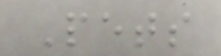Pets
